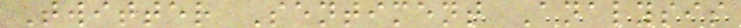Twitter Sentiment Analysis
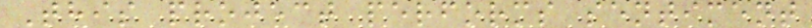This project performs sentiment
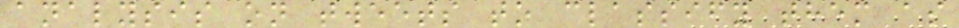analysis on tweets to classify them as
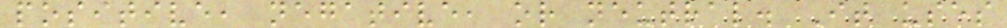positive, negative, or neutral. It uses
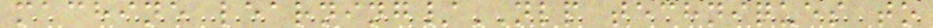machine learning/NLP techniques to
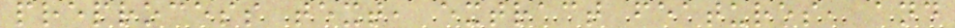preprocess text, extract features, and
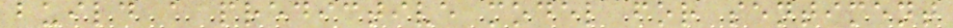build a predictive model for sentiment
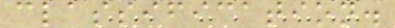classification.
